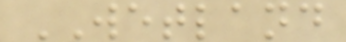WETLAND
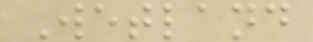Wetland
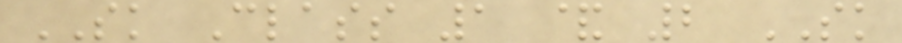SK Class 1 & 2 SK
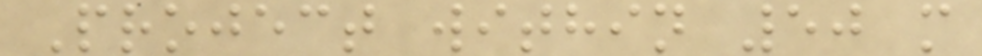Project within 50 m
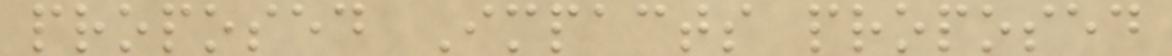proposed Impacts proposed
